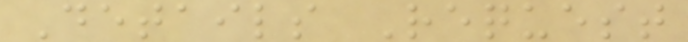Details Request
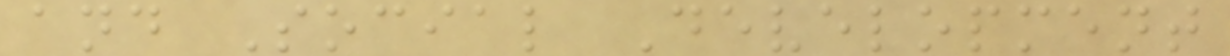and Social Development
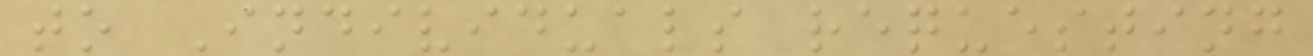to Individuals requesting
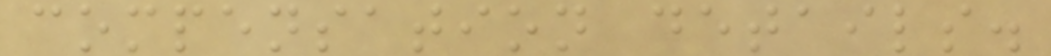compensation details.
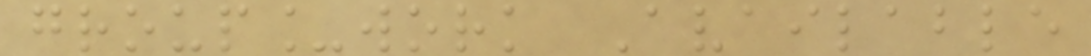group_work Available
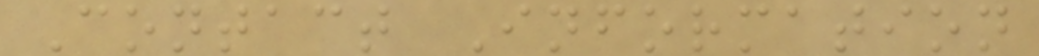Contact Information
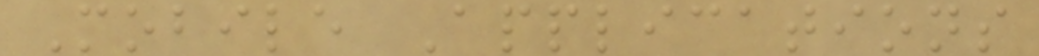Mobile Applications
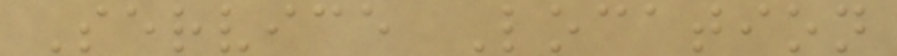Service Location
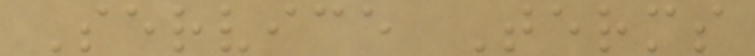Service Terms
